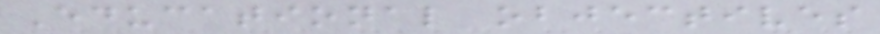Educational objectives
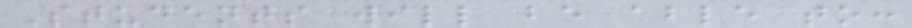Students will be able to:
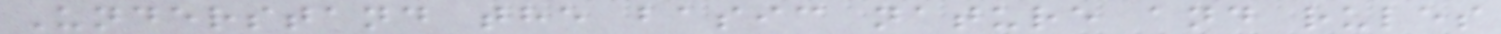Understand the basic nature and rules
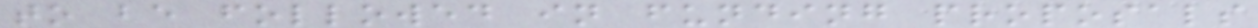to be followed in funding proposals
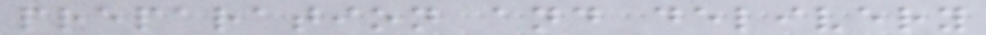preparation and delivery
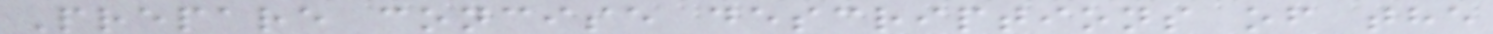Prepare concise descriptions of the
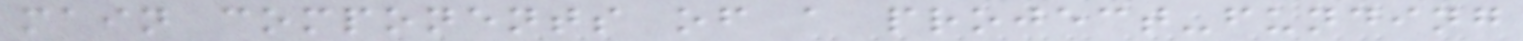main components of a project-funding
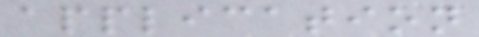application
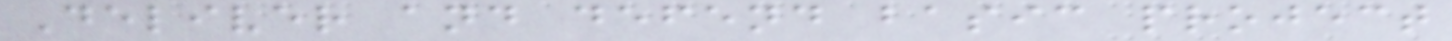Deliver and defend basic project
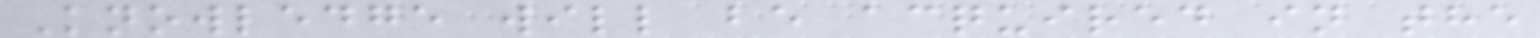Knowledge will be acquired in the
